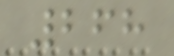268
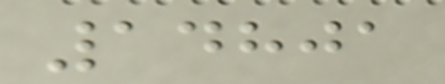14801
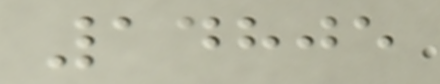14805
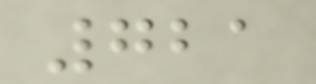721
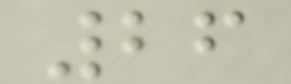26
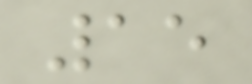15
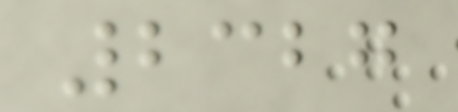2327
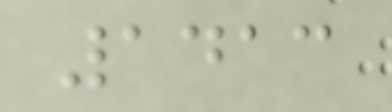1413
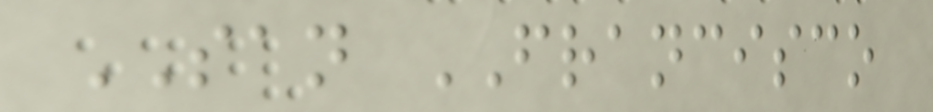SAN FRANCISCO
